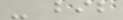- bib
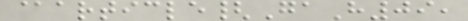@article{GaH09,
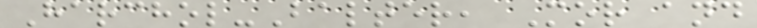Harchol-Balter, Mor and
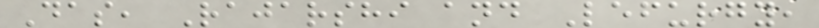Das, Rajarshi and Lefurgy,
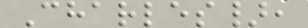Charles},
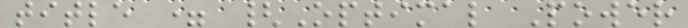title = {Optimal Power
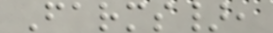Farms},
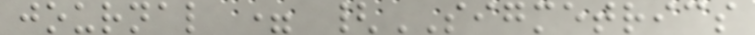journal = {SIGMETRICS
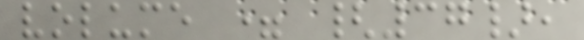volume = {37},
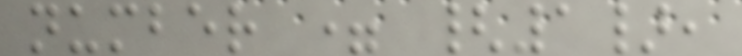number = {1},
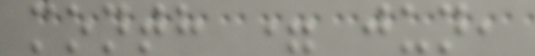month = jun,
